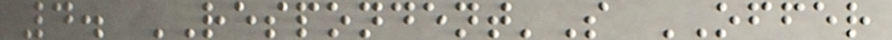4. RESPONDENT'S OFFER
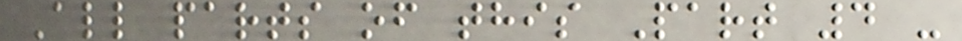All parts of this Part 4 -
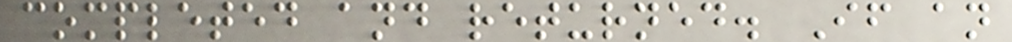completed and returned. If an
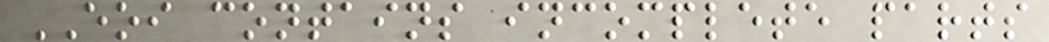EOI contains incomplete parts
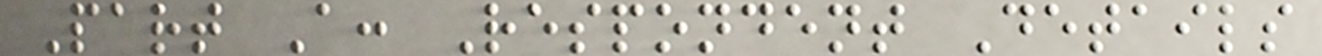Part A: Respondent Details
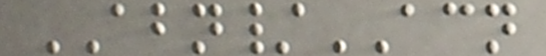ABN/ACN
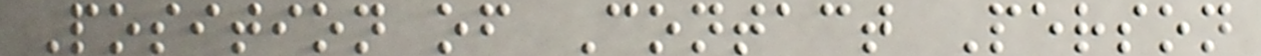Position of Contact Person
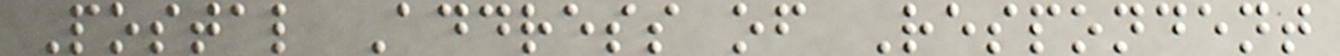Postal Address of Respondent
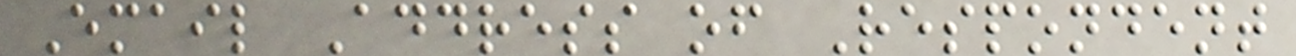Email Address of Respondent
